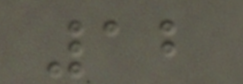12
